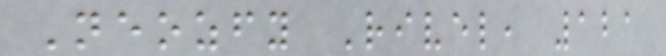Neozfy Rivel, 121
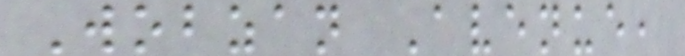Wobzan Avenue,
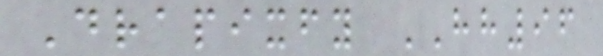Drapixfy HH96
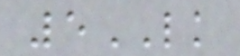5LK
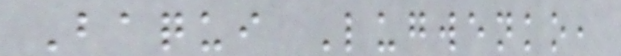Baqui Lugwenko,
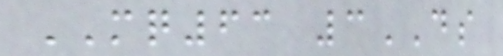MQ63 3DS
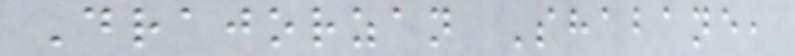Drajorzan Shabane,
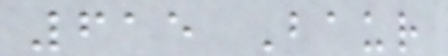615 Baur
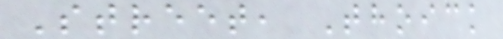Street, Thoick
